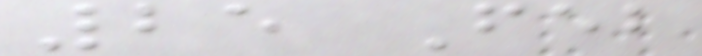25 Feb
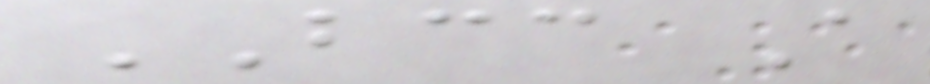BCC A
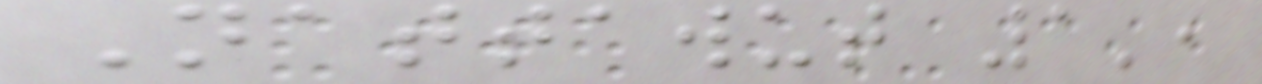Nattawut 1',
